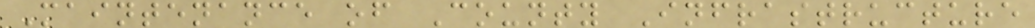Maintenance of County Infrastructure
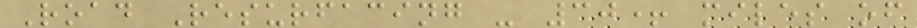Road Resurfacing - 30+ miles of
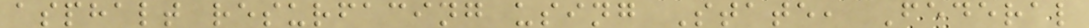asphalt resurfacing using State, Federal
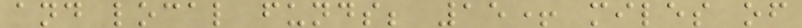and local funds; 15+ miles of
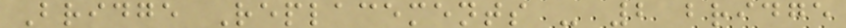Bridge Replacements - 2 bridge
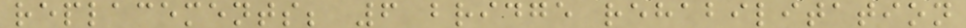replacements; 6 bridge rehabilitation
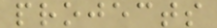projects
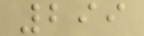299
